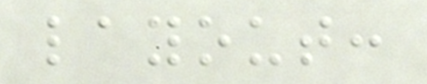layout:
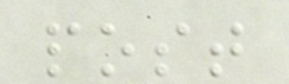post
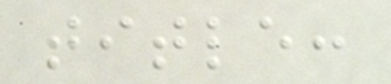title:
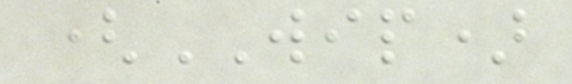(WIP)
